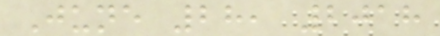June 28, 2018
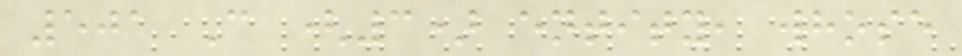501 C (3) entity, whose
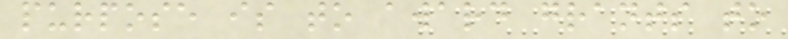purpose is to award grants to
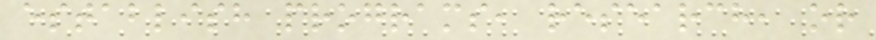establish programs, research, or
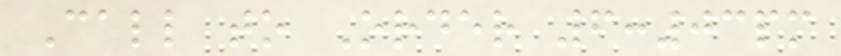Call to Order 6:03pm
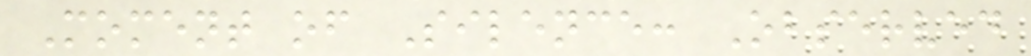Moment of Silence: Observed
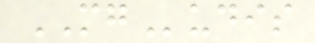MGudis
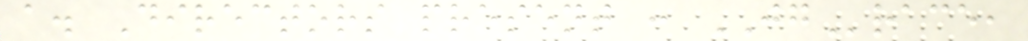a. Directors present : JGrace,
